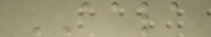AALA
